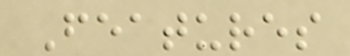Features
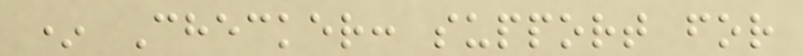* Checker: support for
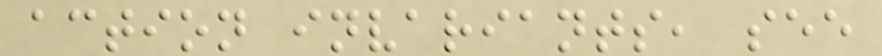action invariants, see
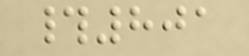#801
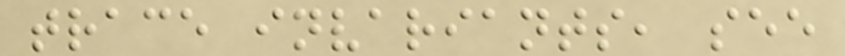trace invariants, see
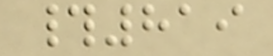#819
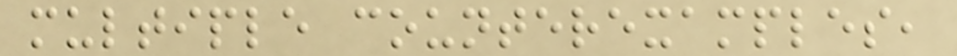multiple counterexamples,
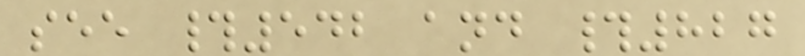see #542 and #827
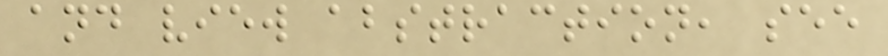and view abstraction, see
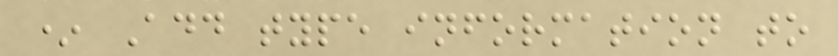* Add type information to
